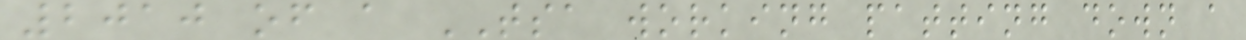2010 of a TSA working patting down a
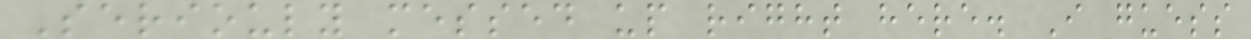Seriouly messed up right here. I guess
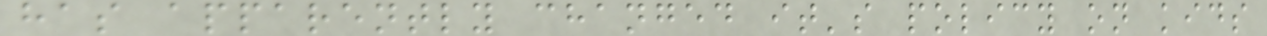has apparently changed it's policy on kids
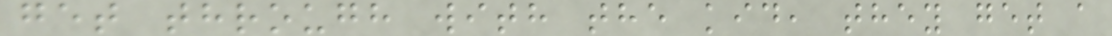get through with the kid, they get a
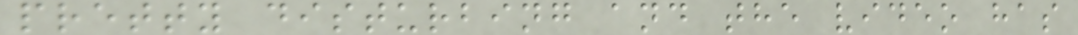pretty disturbing and the video has
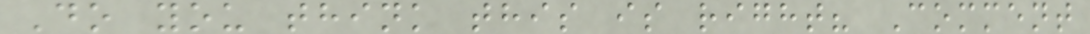Do you think this is right? Comment
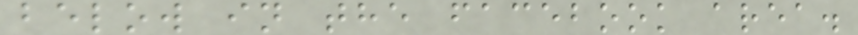below in the facebook area.
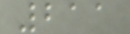211
